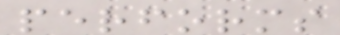performs
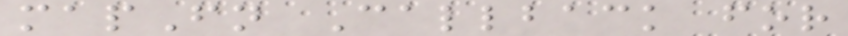mapFn Callback for
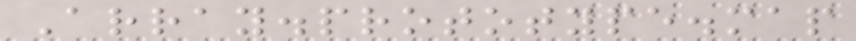Array.prototype.map
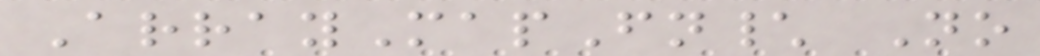ArrayMapFn\ No
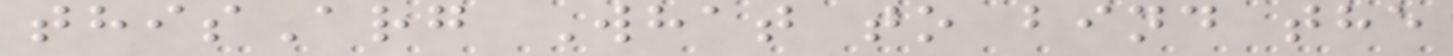thisArg What to bind the
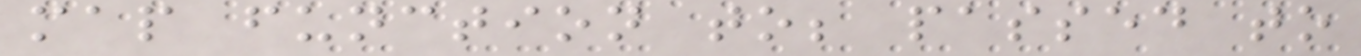map function to; passed to
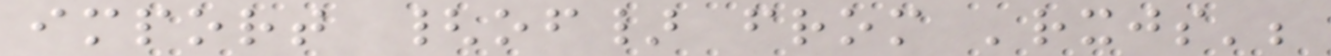import {of} from 'rxjs';
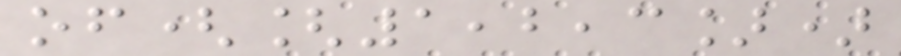of([1,2,3])
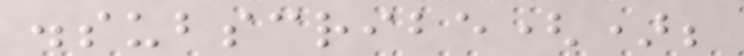.subscribe();
